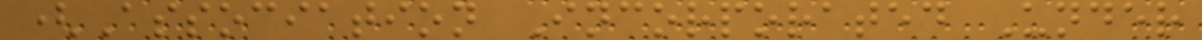(Association Incorporated Under
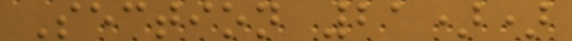Section 21))
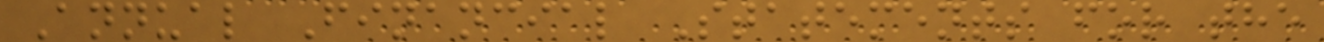Annual Financial Statements for the
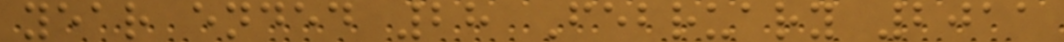year ended 28 February 2011
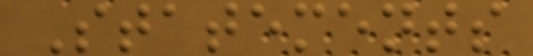Statements
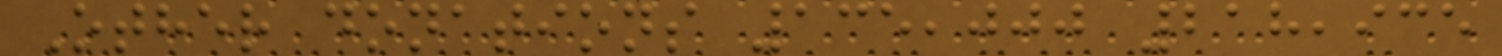Other donations 135,000 218,935
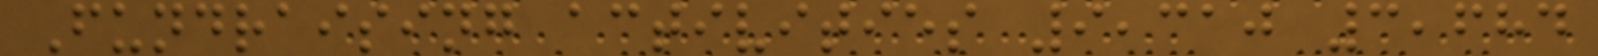Fundraising activities 9,310 3,684
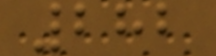282
